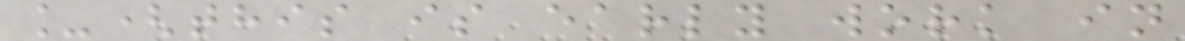_(this is early work in
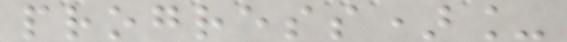progress)_
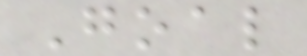Goal
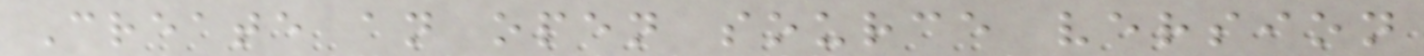Create an open source version
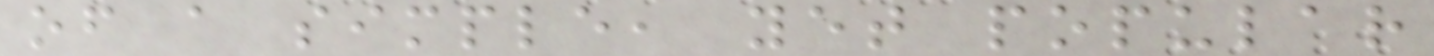of a simple, yet popular
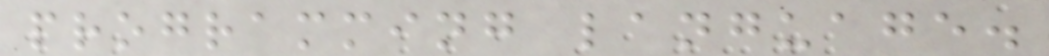programming language.
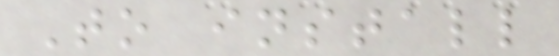To install
